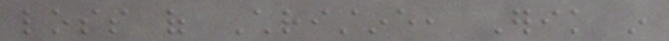loss of Christine, Erik in
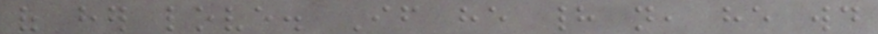of her love. If he had not, he would
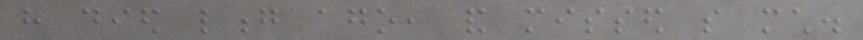have died long ago, and missed so much.
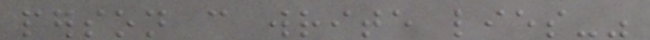person can write lies-"
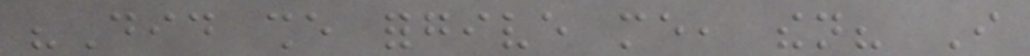"Did she forgive me, then? I
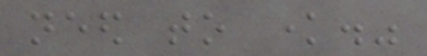need to know."
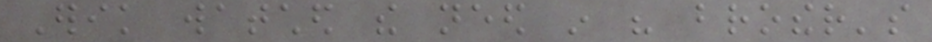Erik watched the need in his brother's
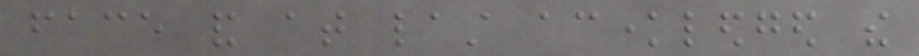face and at last acknowledged the
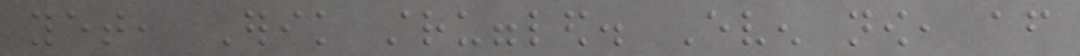yet, Erik struggled. Even now, after
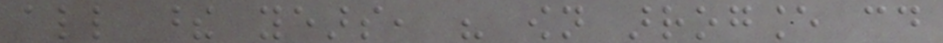all these years, his own arrogance could
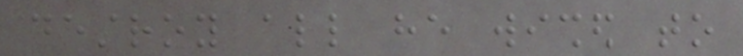destroy all he wished to
